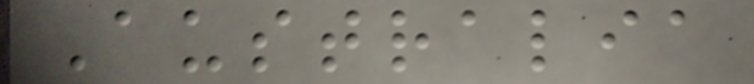Australia
